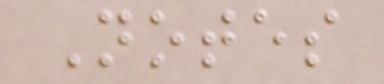Notes
